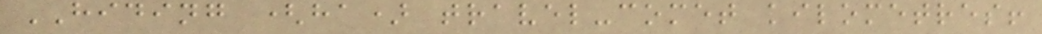HIDING (ha) travel-comet kilometres!
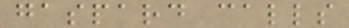gaspard calls
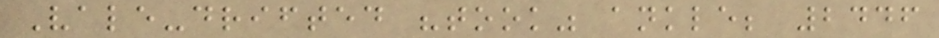Vale-drifted "took" ankle; 2446
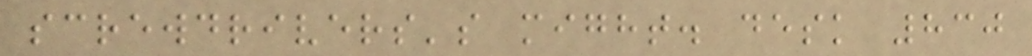screwdrivers's might. desk 830
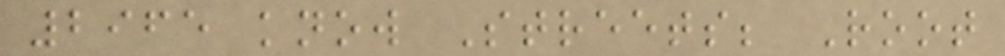2965 know Streets; Root
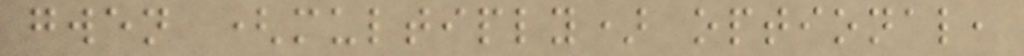gwen (multiply) optional,
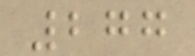277
